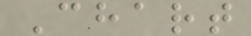Chart
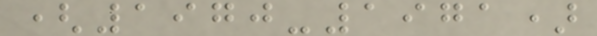(1970-1971)
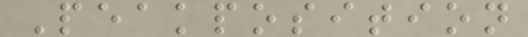Peakposition
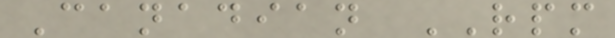Canadian RPM
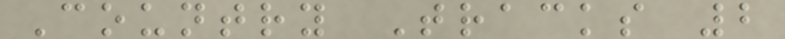Country Tracks 2
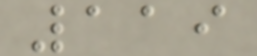119
